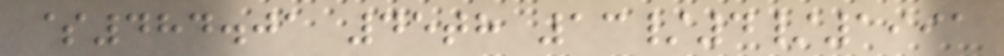$484.01 45th 13/4/1991
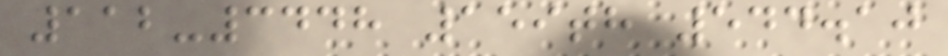112-3448 159th 544.10
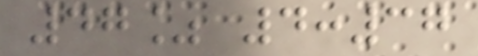47% 4:37
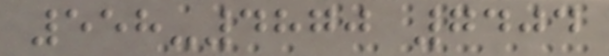558-4870 7404
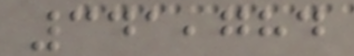341,784
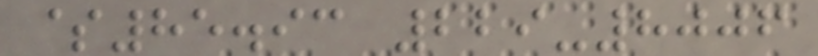$85.93 229-8006
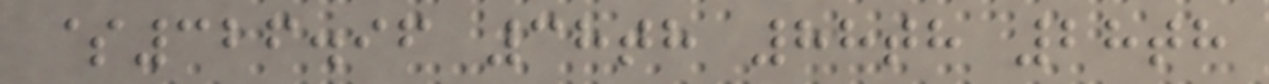$326.96 38th 88th 28th
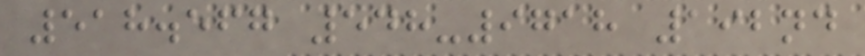518.567 548-9718 192nd
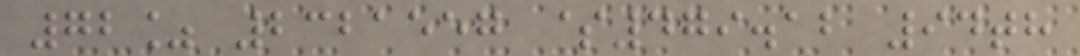72% 2321557 $479.12 94th
